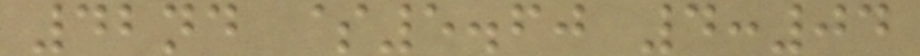42nd $5.60 4:04
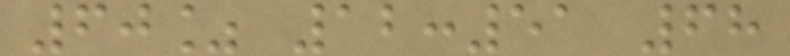60% 12:51 68
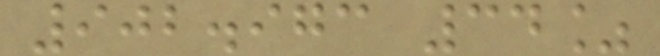902.973 34%
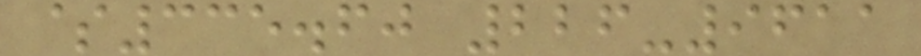$335.60 226-9611
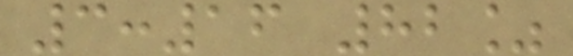3:16 82%
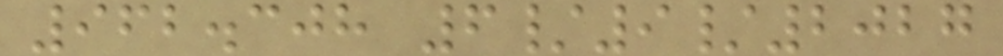962.308 6/9/2027
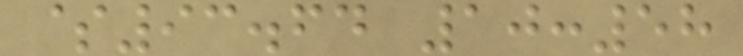$93.64 10:58
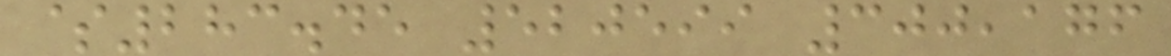$283.45 520599 300,176
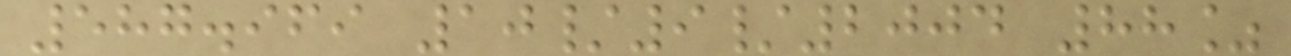587.969 10/9/2004 88%
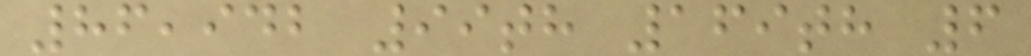86,942 99th 169th 6
